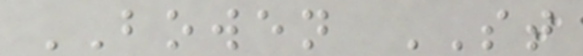BOWEN ST
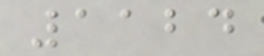1124
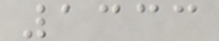1333
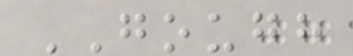GOUGH
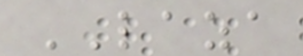LAZA
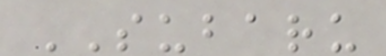SUBARU
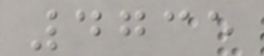4735
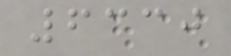6330
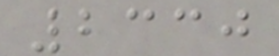2330
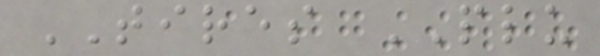TIRES PLU
